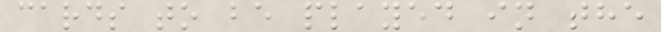cards to be played in the
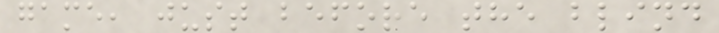game, just before the blind
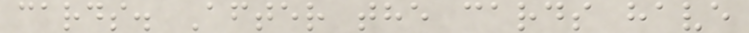cards. After the cards have
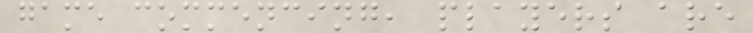game commencing, players are
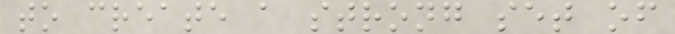to create a strong set of
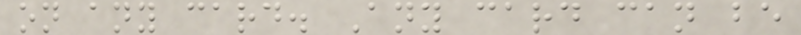on any card. Any card can be
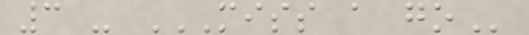3 - MISS A GO
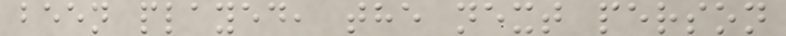been played, the next person
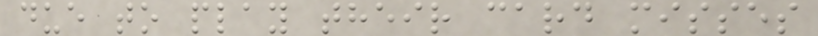due to play their card misses
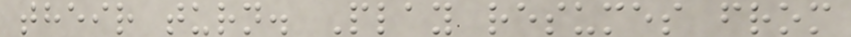their turn. Play resumes from
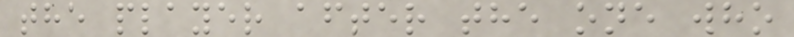the player after the one who
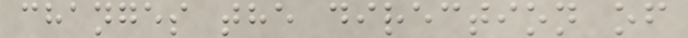changes the direction of
